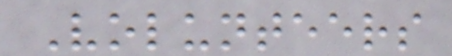Volunteers
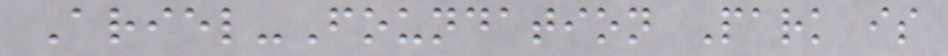Ariel-Foundation Park is
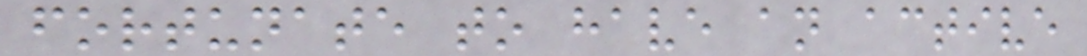fortunate to have an active
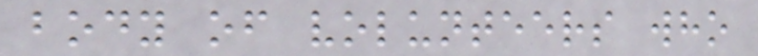body of volunteers who
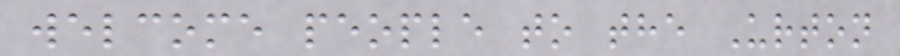welcome people to the Urton
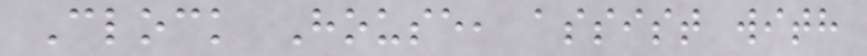Clock House, assist with
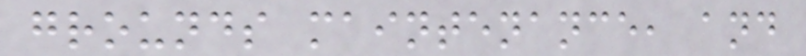grounds maintenance, and
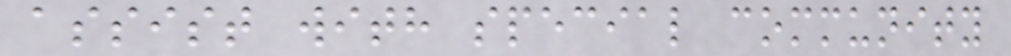assist with special community
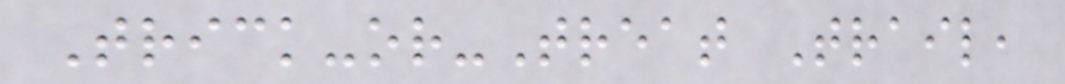Trick-or-Treat Trail,
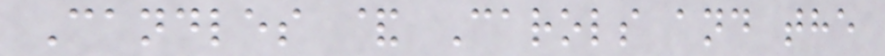Candles & Carols and the
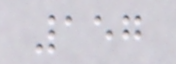157
